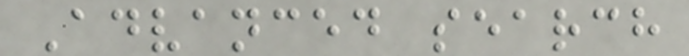Advanced search
